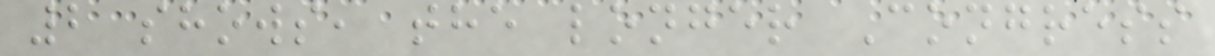2 shows, the longer Congress
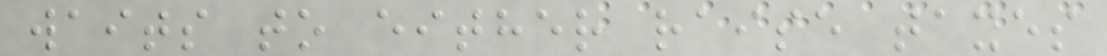waits to either raise taxes
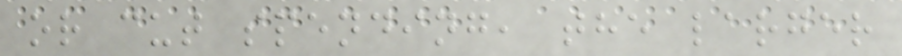or cut spending, the larger
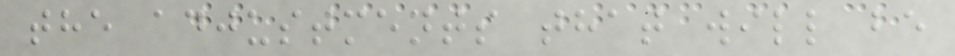the adjustments that will be
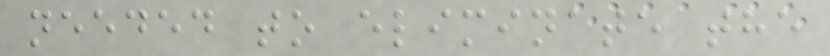needed to eliminate the
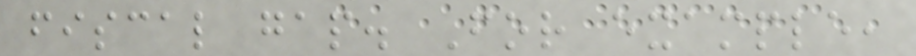fiscal gap. For example,
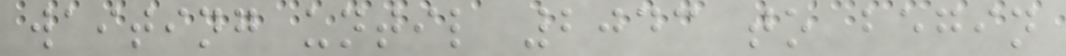waiting until 2043 to begin
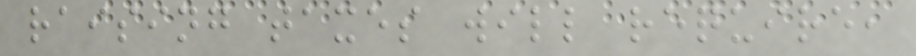raising taxes will require,
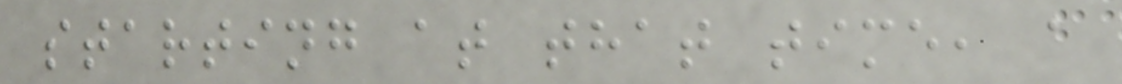starting at that time, a
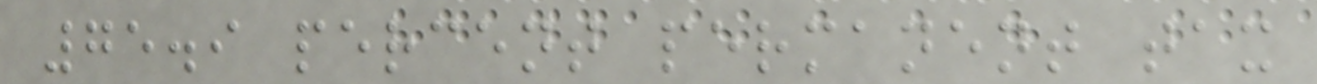75.9 percent permanent tax
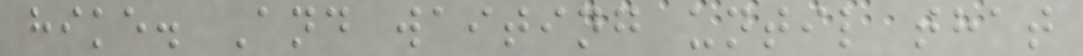hike. And waiting until that
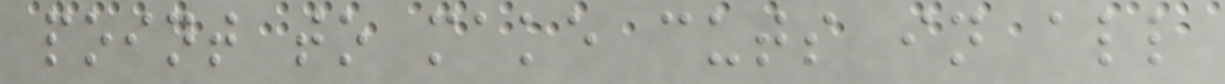point to make cuts in all
